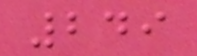249
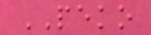PEKO
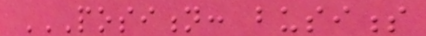POSITION: BUSINESS
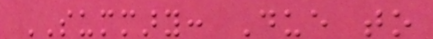SUMMARY: Due to
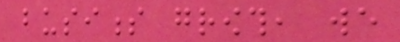business growth, we
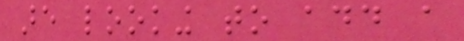are looking to add a
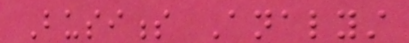Business Analyst
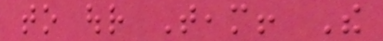to our Team! The
